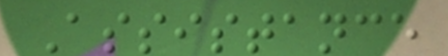Assistance
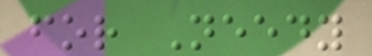for Needy
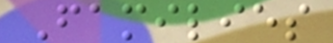Families
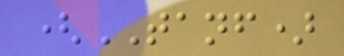(TANF)
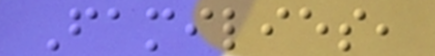Families,
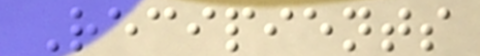Recipients
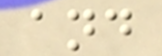and
